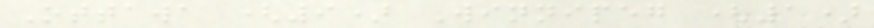Ottawa (9) Winnipeg (1)
